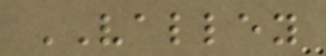VALLEY
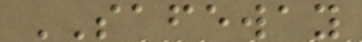SAFEWAY
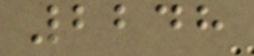2248
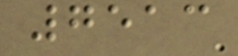7513
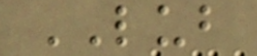LUB
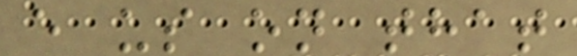e us on that
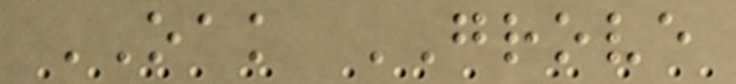OAK GROVE
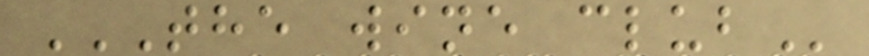THE WINE CLUB
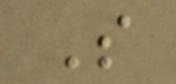S
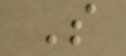S
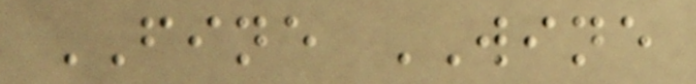FINE WINE
